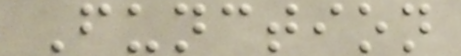Function
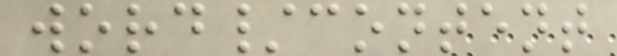word/content
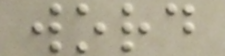word
